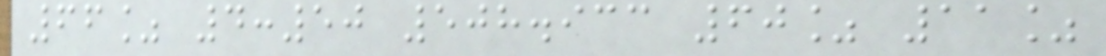66% 4:50 508.933 60% 11%
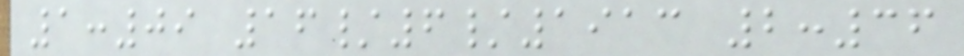1:09 16/6/1913 2:36
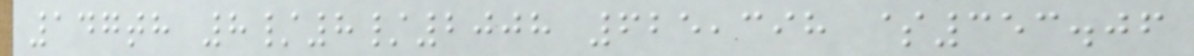147th 8/8/2008 625,398 $353.06
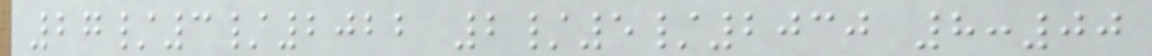27/3/2022 2/5/2030 8:00
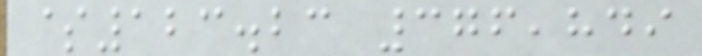$123.23 376,849
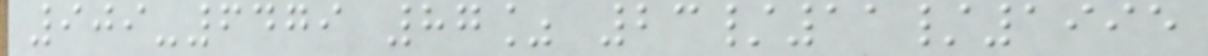909-6479 87% 23/11/1995
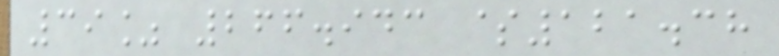39% 266.943 $121.38
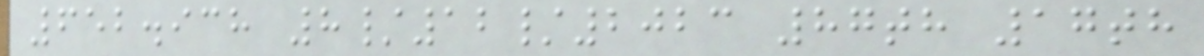652.938 8/12/2023 87th 17th
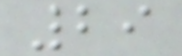29
